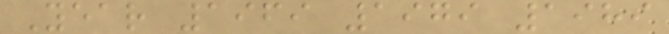Year 1969 1979 1989
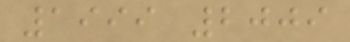1999 2009
